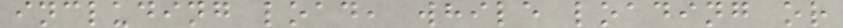including load, while loading or
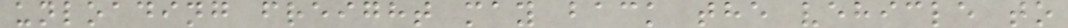unloading freight may back the vehicle to
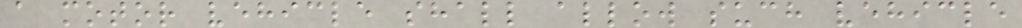a motor vehicle shall allow such vehicle
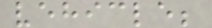vehicle;
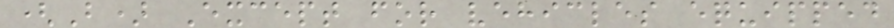(B) Except for vehicles equipped
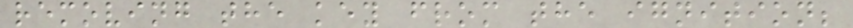removing the key from the ignition;
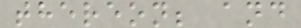thereon; and
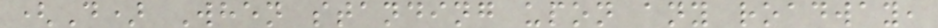(D) When standing upon any roadway,
